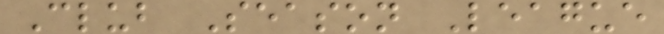Club Season League
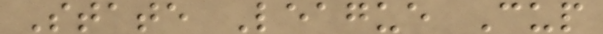State League Cup
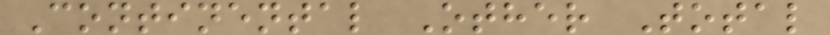Continental Other Total
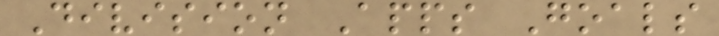Division Apps Goals
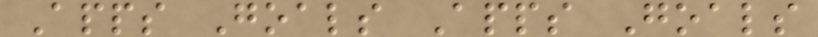Apps Goals Apps Goals
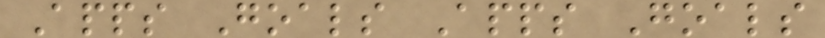Apps Goals Apps Goals
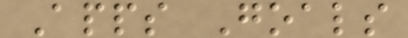Apps Goals
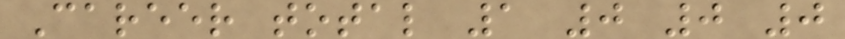Career total 1 0 0 0
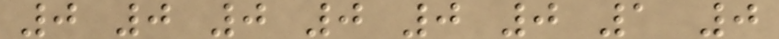0 0 0 0 0 0 1 0
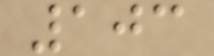103
